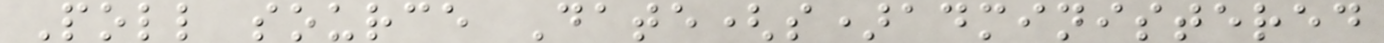Poll source Date(s)administered
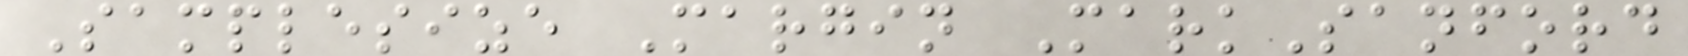Samplesize Margin MarkSanford
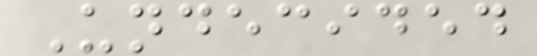Undecided
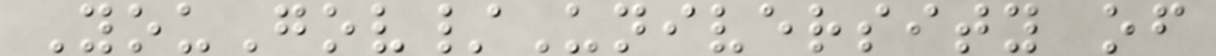YouGov/University of
